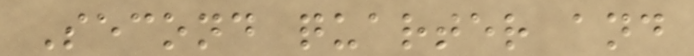Second quarter and
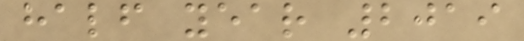half year 2019
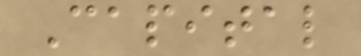Capital
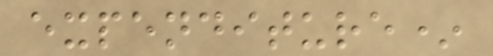expenditure*
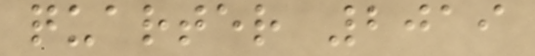quarter 2019
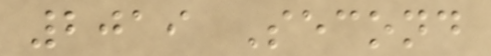2019 Second
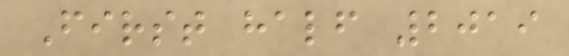First half 2019
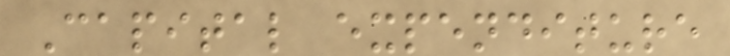Capital expenditure
